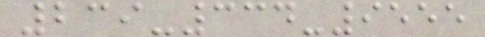239-334-9555
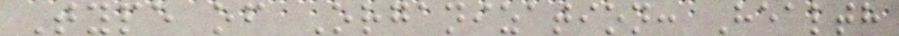Type of Organization: Health
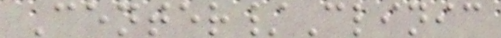Center/Clinic
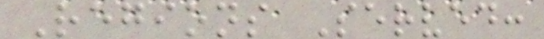Regions Served:
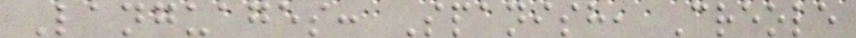Languages: Spanish, Creole
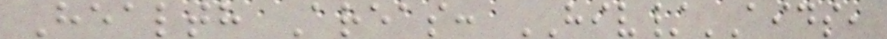Health Areas: HIV/AIDS,
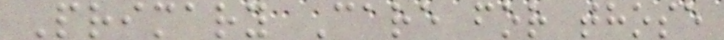Primary Care for those
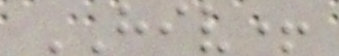HIV+
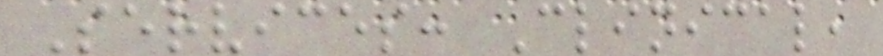Services: Clinical,
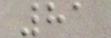81
